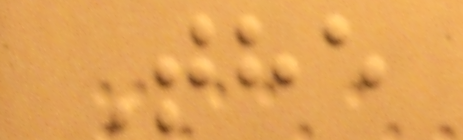The
